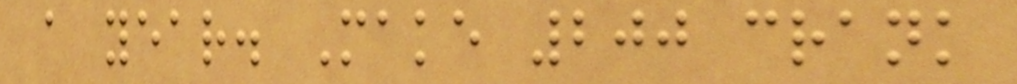a year. Make 200 crank
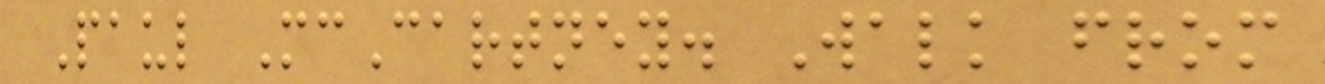Paul McCartney. Walk from
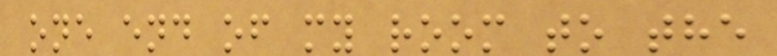one end of my room to the
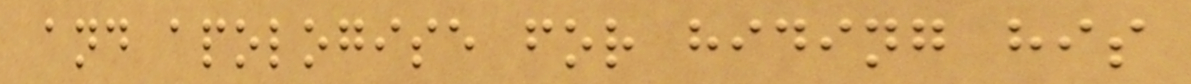and apologise for hiding his
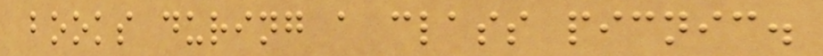books during a class picnic.
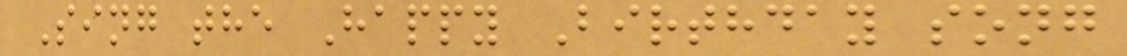Sing the Happy Birthday song
